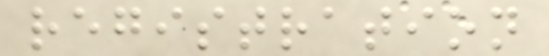registration
